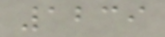1239
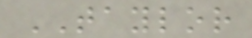TAYLOR
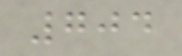704
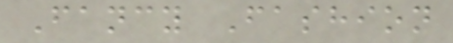Fancy Fashion
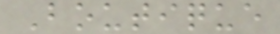Boutique
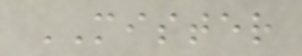MISTER
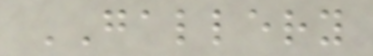GALLERY
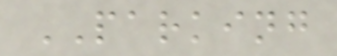PARKING
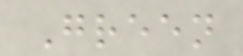Green
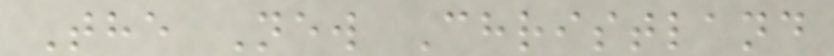The New Christland
